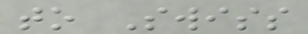to Swiss
